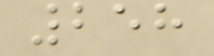258
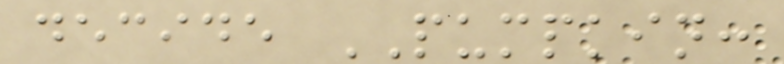decide PUMPKIN:
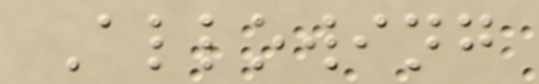Allowing
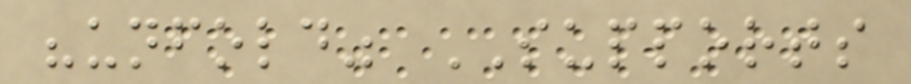"unfold" SUPPORTS
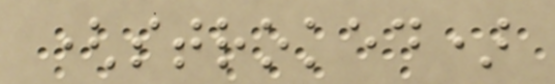(stroked)
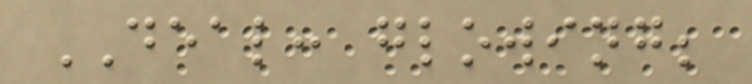DEAL: glowing;
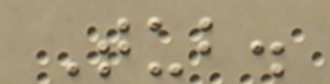Tub.
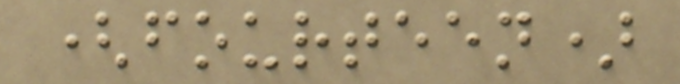(fourteen)
